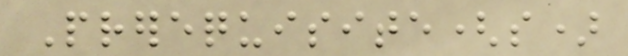Prerequisite(s)
